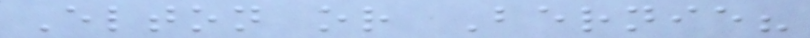Elton or Bernie?
